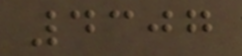4307
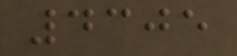4305
